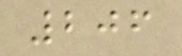206
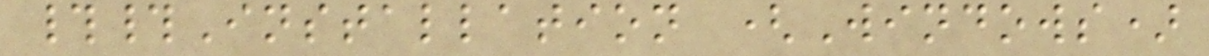##Installation (Windows)
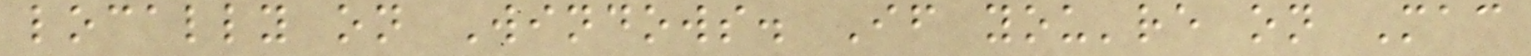locally on Windows. If you're on Mac
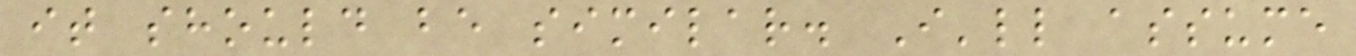it should be similar. I'll assume
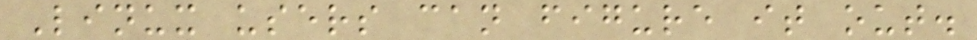Linux users can figure it out.
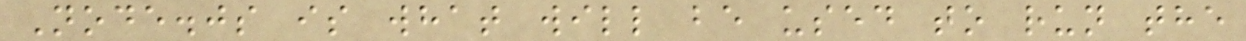Node.js is what will be used to run the
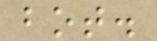bot.
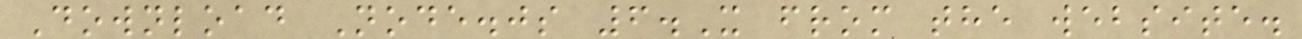Download Node.js 6.X from the website.
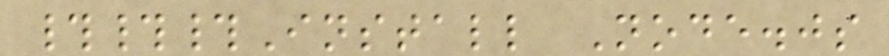###Install Node.js
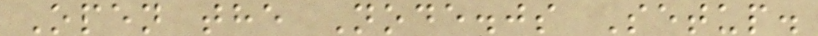Open the Node.js Setup.
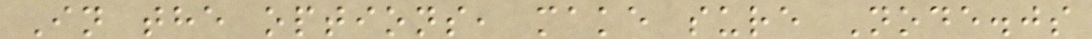In the options, make sure Node.js
